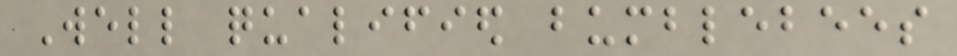Well qualified bumblebees
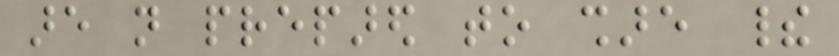are not prepared to share their
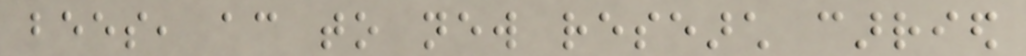bees, according to new research carried
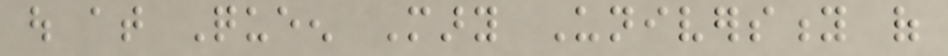out at Queen Mary University of
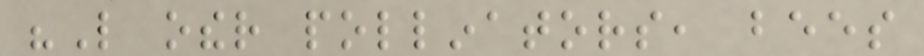"Like other pollinators, bees
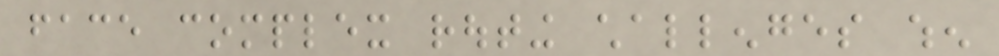face complex routing challenges when
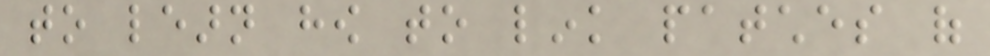to learn how to link patches of
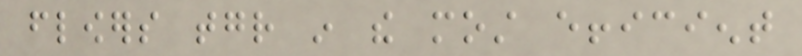flowers together in the most efficient
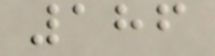186
